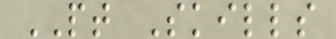PT Skills
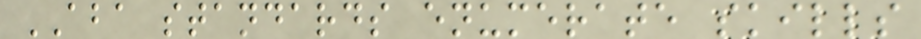ABA standards enumerate skills
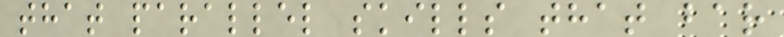that parallel skills that bar
